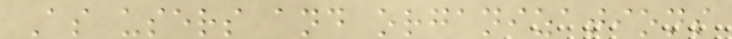As users and organizations
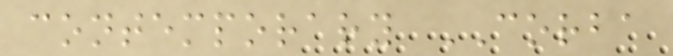contemporary CORBA
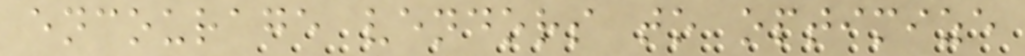encourage vendors to optimize
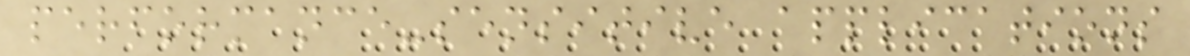performance-sensitive applications
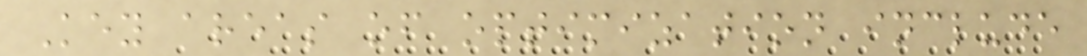Key areas of optimization include
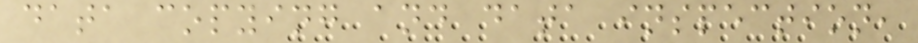data copying and data inspection,
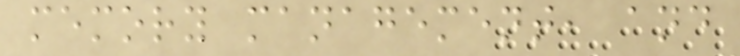memory management, and
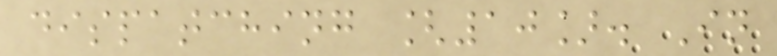dispatching [10]. In
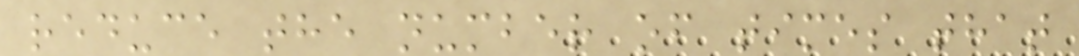reduce the number of times that
